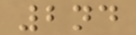2nd
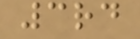3rd
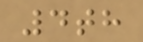4th
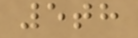5th
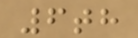6th
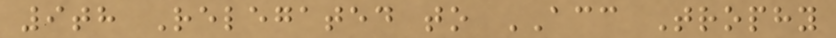9th Relegated to ACC Trophy
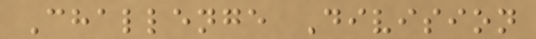Challenge Division
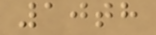10th
